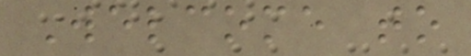Welcome to
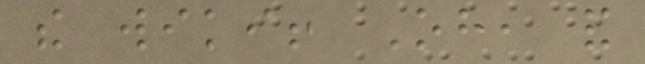the wiki! Oh, and
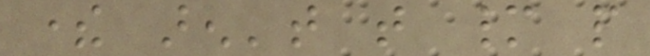there aren't that many people
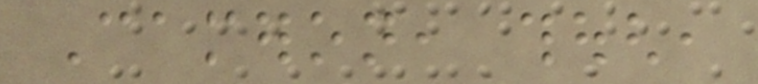Cameron, though,
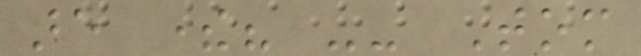are there? -- Tom
